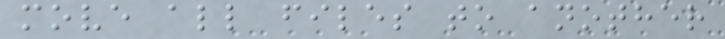move all files to another
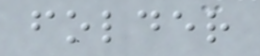folder
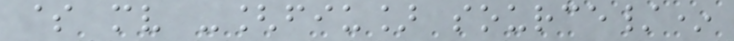$ mv -[fiu] source/*
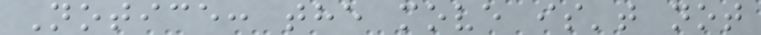Notice: the move is't not
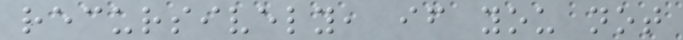recursively, if you not
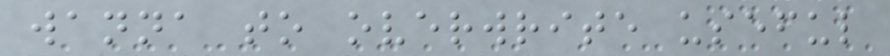wanna to overwrite useful
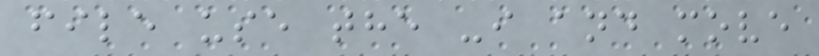file use the -i and move
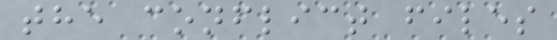the conflict files
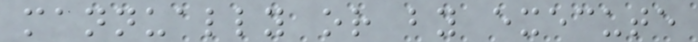mannually or by execute
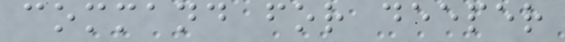command for deeper
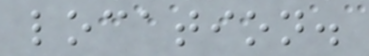location.
